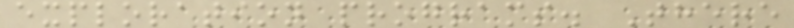exploration programs. There
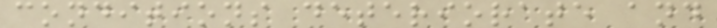conditions deteriorate and
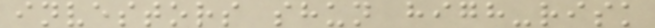investors shun high-risk
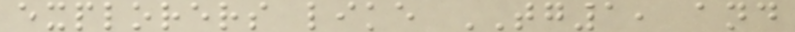explorers like TG1, and
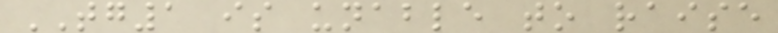TG1 is unable to raise
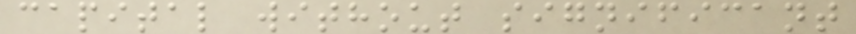capital without significant
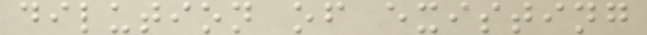dilution of existing
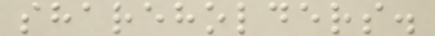shareholders.
